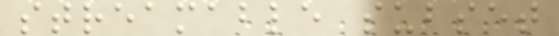streamable subset
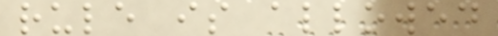rule is allowed
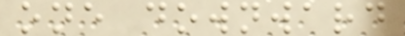one downward
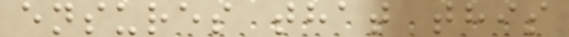ensures that this
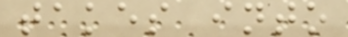takes into
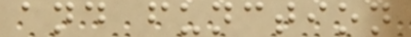and function
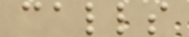calls
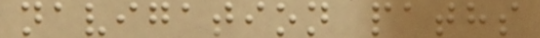navigation paths
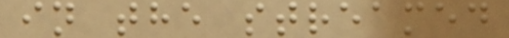in the streamed
